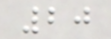20
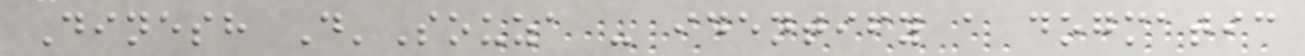Dinesh D'Souza - identify a dogmatic
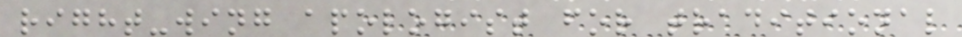right-wing apologist for traditional
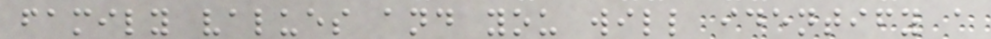family values and you will identify a
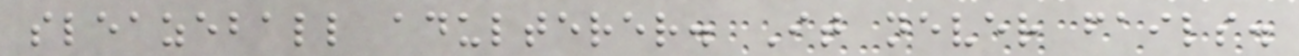sleazeball adulterer. It never fails.
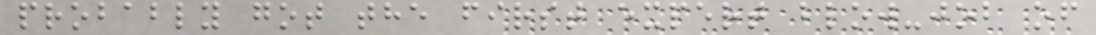probably got the first expert blow-job of
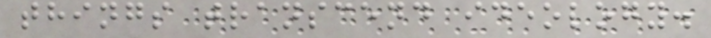things transcend ideology.
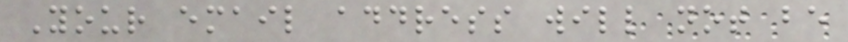Your email address will not be
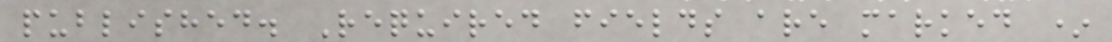published. Required fields are marked *
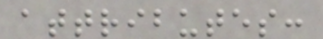attributes:
